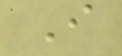I
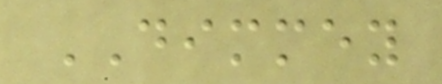DIMMEY
